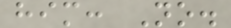him: No.
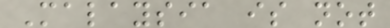Malaysia is not
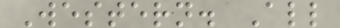Western. All
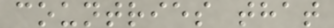countries that
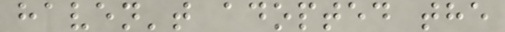haven't adopted the
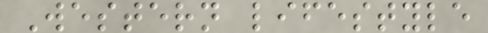Western lifestyle
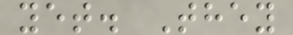yet. They
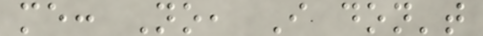me: No, I don't
